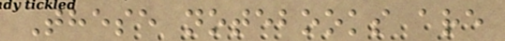These notebooks are
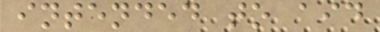intended to aid
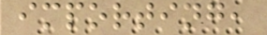importing,
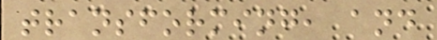transforming, and
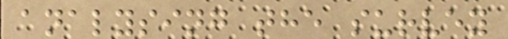analysing the survey
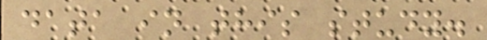data in this study.
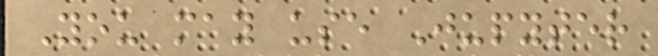You may use Jupyter
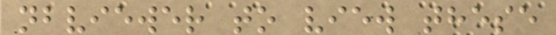nbviewer to view these
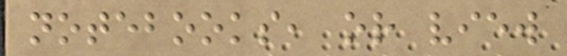notebooks, or view
